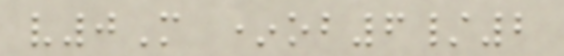v0M *ob6/2
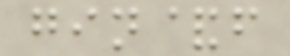gin&f
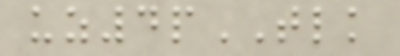uz4pTLK
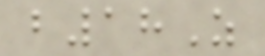b18Z
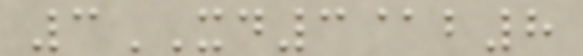3XD3@b8
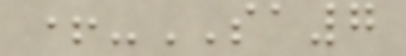+-SA7
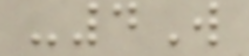-4W
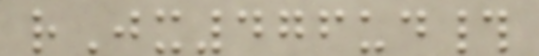rJx476ud#
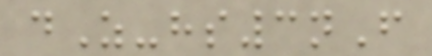dZ-hs3nF
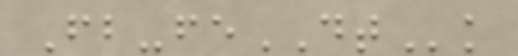Fb-feDTk
